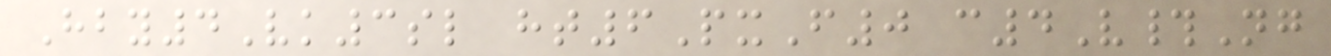Hby4Vk3sl ht6PxF0 c4V#Ng
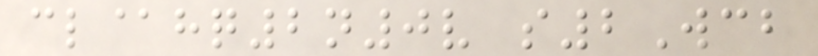cl@hq2n0v s2Wcb
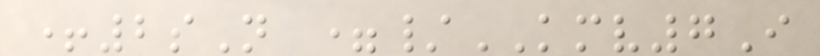+2sN =/KMV7I
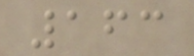163
